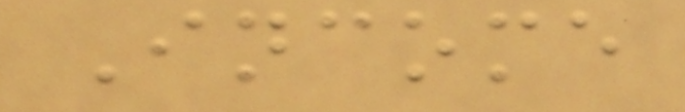Income
